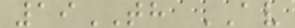19TH AV
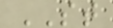ST
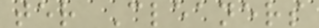ter Cleaners
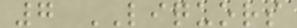7 LIQUORS
